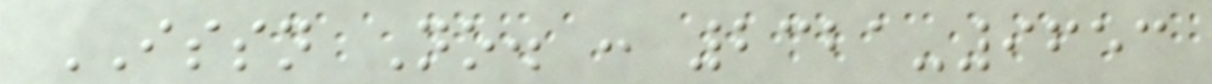ISSN No. : 2321-9653
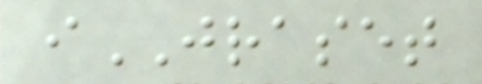iJRASET
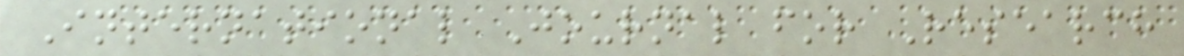International Journal for Research
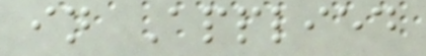in Applied
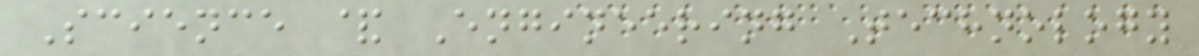Science & Engineering Technology
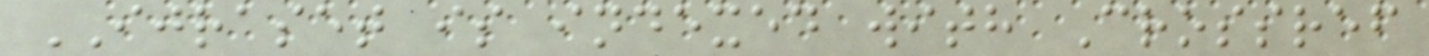IJRASET is indexed with Crossref
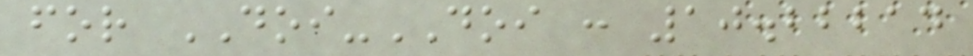for DOI-DOI : 10.22214
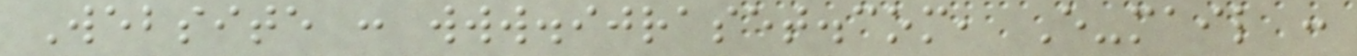Website : www.ijraset.com, E-mail :
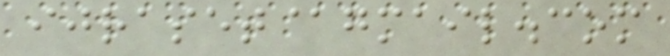ijraset@gmail.com
